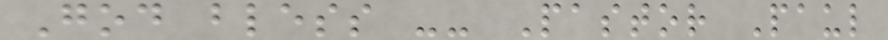God bless -- Pastor Paul
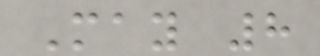May 8
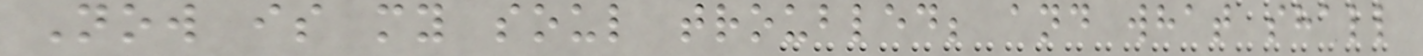Now is my soul troubled; and what shall
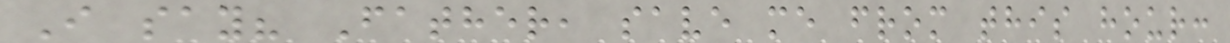I say? Father, save me from this hour:
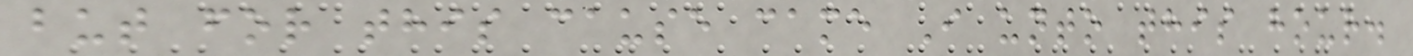but for this cause came I unto this hour.
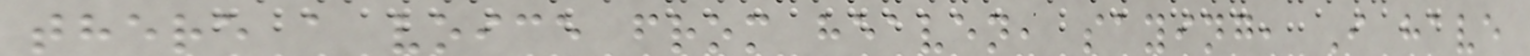there a voice from heaven, saying, I have
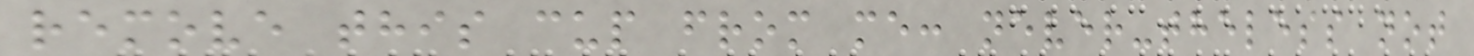remove this cup from me: never-theless not
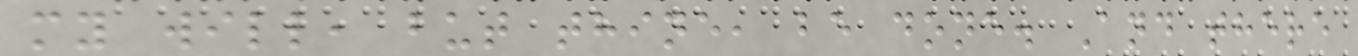my will, but thine, be done. And there
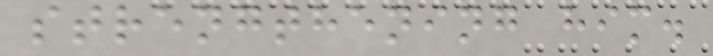strengthening him.
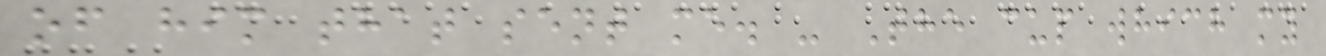of him that sent me. - The cup which my
